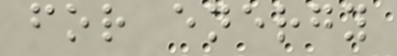for energy
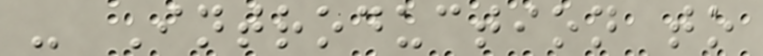- Introduction to
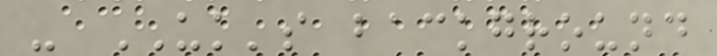- UK's background
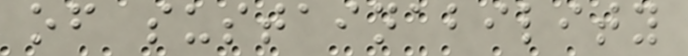of sustainability
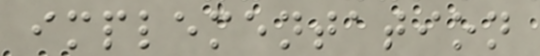implementation
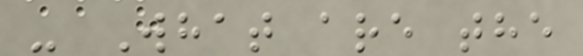- What are the
